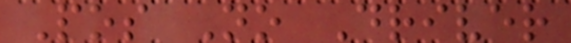Pos No Driver
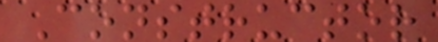Constructor
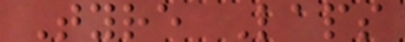Tyre Laps
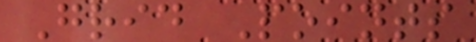Grid Points
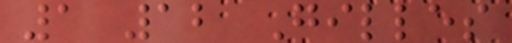1 12 Gilles
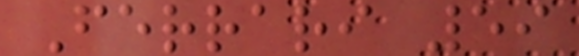Ferrari 59
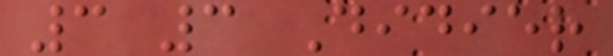3 3 Didier
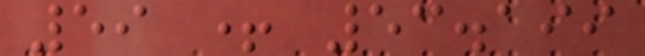59 + 53.199
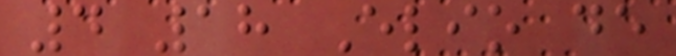4 18 Elio de
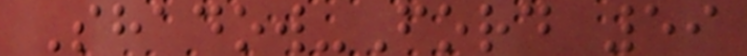Shadow-Ford 59
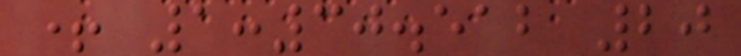+ 1:30.512 20
